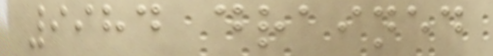9984 drained
